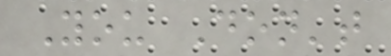You Don't
